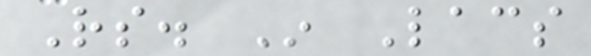Rs. In Lacs
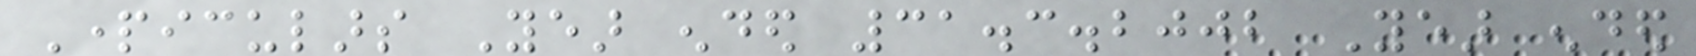Particulars Year ended 31.3.2002 Year ended
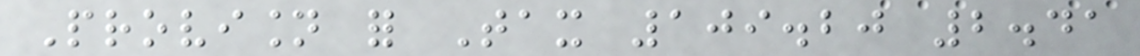Provision for Tax 109.20 2.41
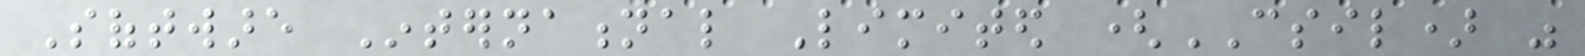Software International Limited (CSIL) was
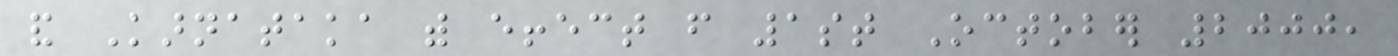and Karnataka with effect from 1st October 2000,
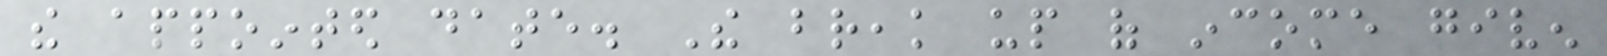the appointed date. The break up of income given
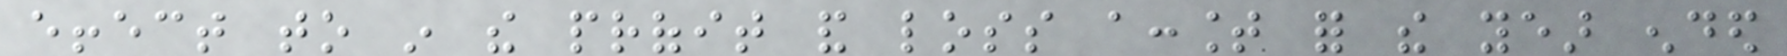effect to in the profit and loss account for the year ended
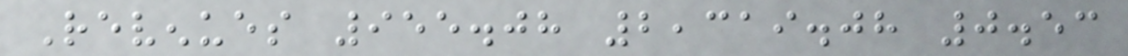Revenues 955.08 2,319.08 0.53
